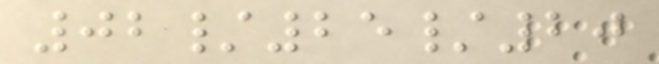02/25/20
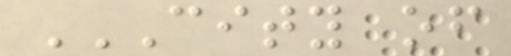CITY OF
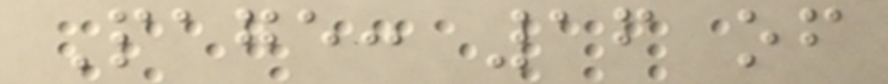Page: 16 of
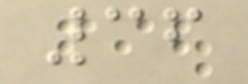36
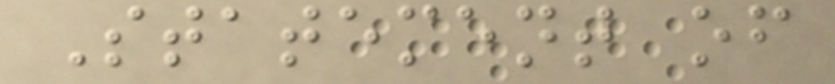Statement of
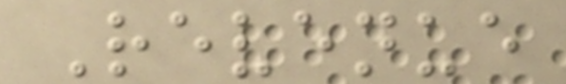Revenue
